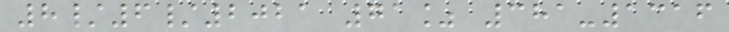8/6/2021 71% 381-1316
